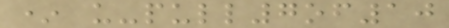* u-pull7of10
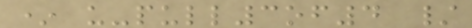* u-pull3of4 /
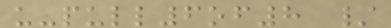u-pull6of8 /
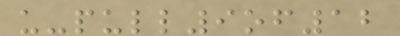u-pull9of12
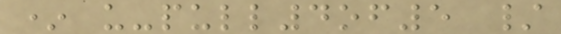* u-pull4of5 /
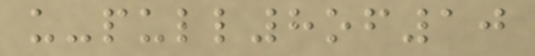u-pull8of10
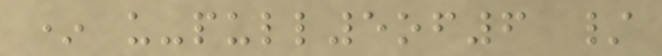* u-pull5of6 /
